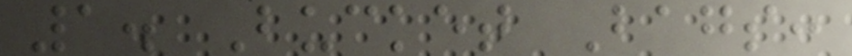1. Bucket Bags:
